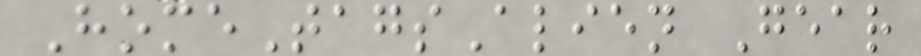HomeTagsAlien Gear
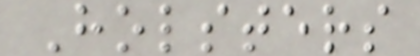Holsters
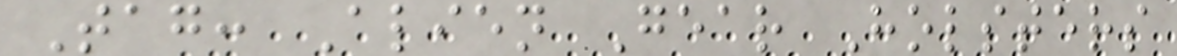Tag: Alien Gear Holsters
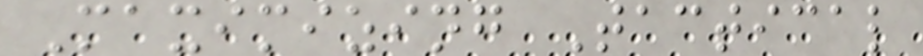Maximizing Tactical
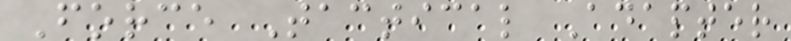Force Tactical Adapter
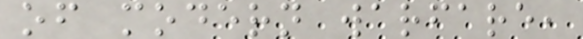of modern warfare,
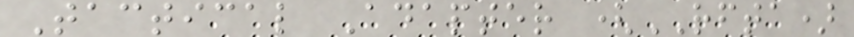Tactical Adapter (RFTA)
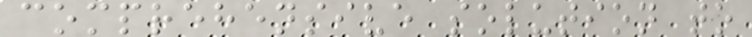comprehensive solution to
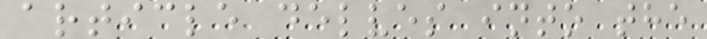article delves into the
